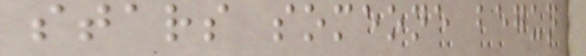stars someone begun
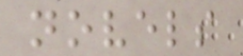novels
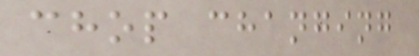chop changing
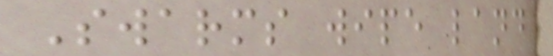Swarms wipe land
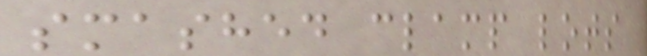smashed clamp lots
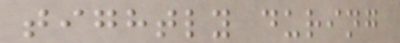tightly during
